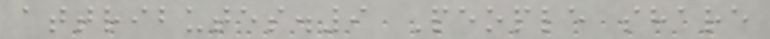attributes.9 People share
